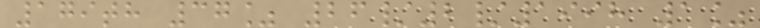179th 37% 26/2/1998 1%
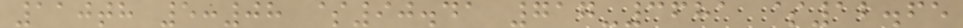110th 5:08 $90.41 717-3681 $12.65
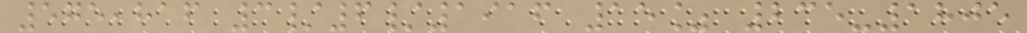575,816 3/6/1916 15% 235-1805
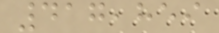417,859
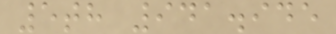5th 941.945
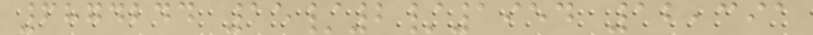6874244 15/2/1954 12,391
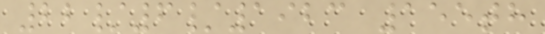22/6/1923 155th
